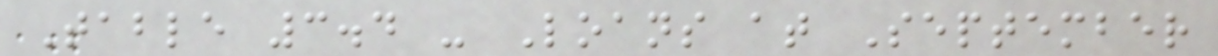Table 3.4 - Loans at September
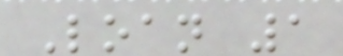Loan 1
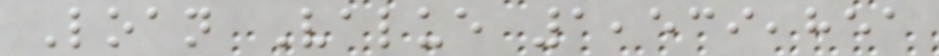Loan Value 1,539,851
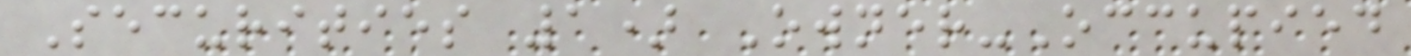Securities 1) Owner-Occupied
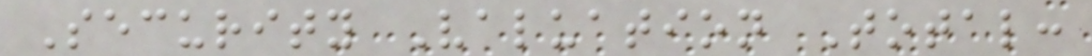Security Valuation Total:
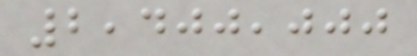2,400,000
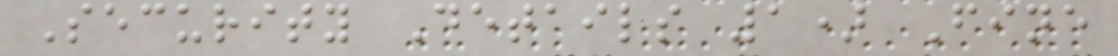Security Details 1) Fine
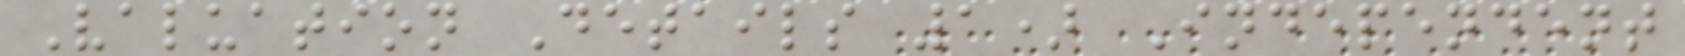Valuation Details 1) Independent
